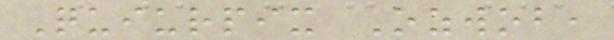Quiurpix Ozwob,
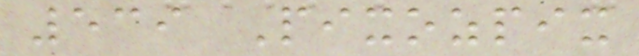539 Pixozpix
